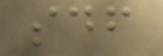sdf
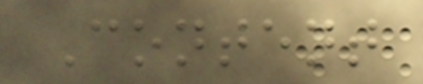Content
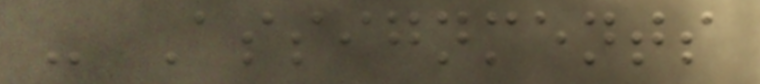- Assignments
